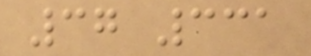37 331
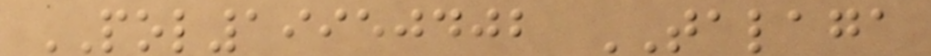POL19950402 TALAGA
